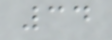34
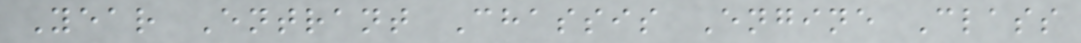Year Entrant Chassis Engine Class
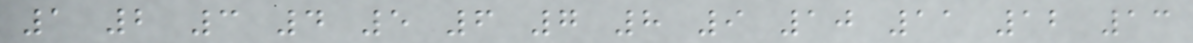1 2 3 4 5 6 7 8 9 10 11 12 13
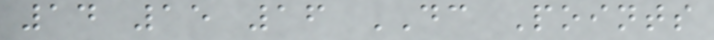14 15 16 DC Points
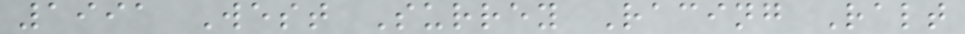1991 West Surrey Racing Ralt
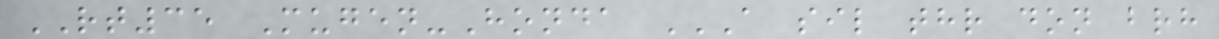RT35 Mugen-Honda A SIL THR DON BRH
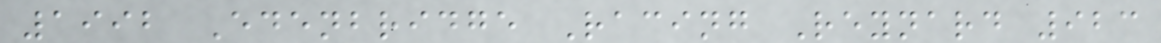1992 Edenbridge Racing Reynard 923
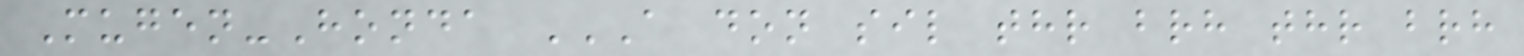Mugen-Honda A DON SIL THR BRH THR BRH
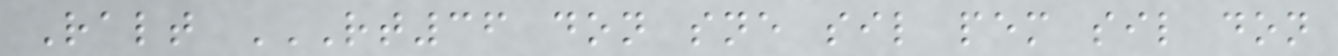Ralt RT36 DON SNE SIL PEM SIL DON
